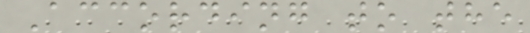According to the
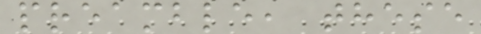preamble, these
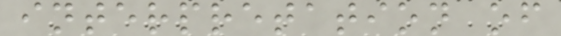interpretation of
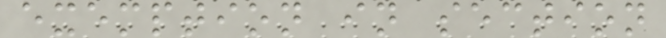exemption in section
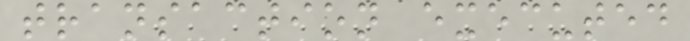transaction executed
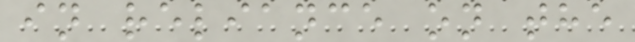in reliance on the
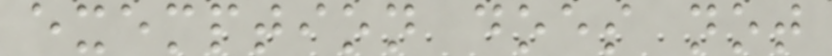exemption does not
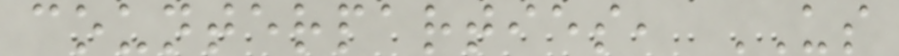counterparties, US
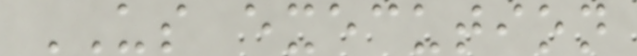US execution
